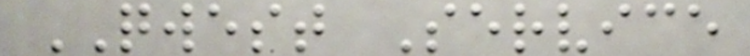QWEST Service
